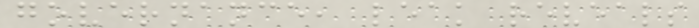governance, leak reveals
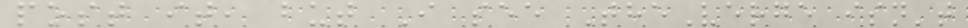post it, but I see TheVerge isn't
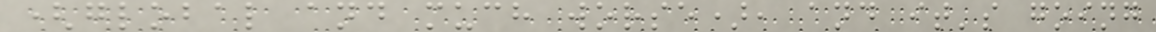(global and much worse), and it's going
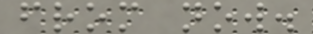from now.
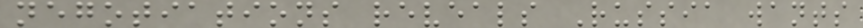negotiations reveals Russia wants
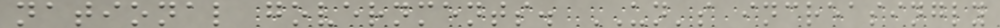national governments. UN's increasingly
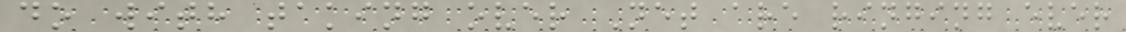do with taking over Net are ringing ever
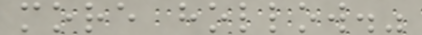more hollow."
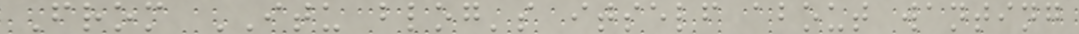From ITU blog's itself about wanting
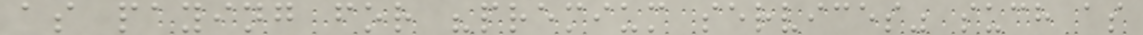as paying for "premium services" such as
